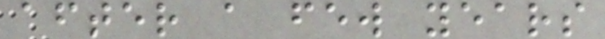after a few years
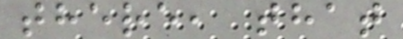there, that
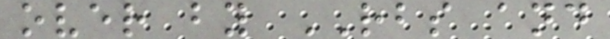over by RBS and
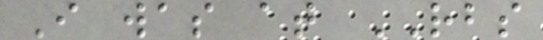I was at RBS
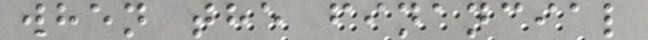when the financial
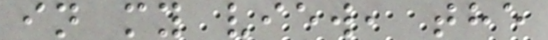in my view, the
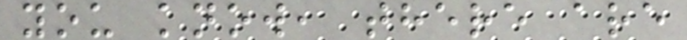you know, there are
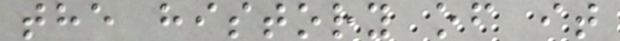the history of it
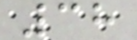38
